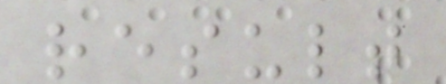result
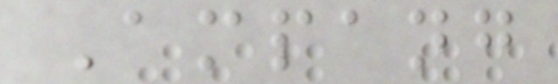Ampang
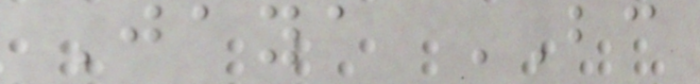Jaya BC
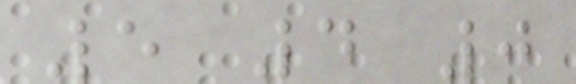5 4 0
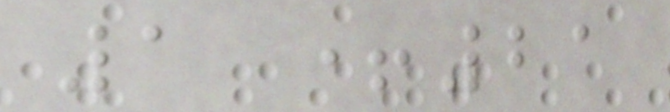1 +21
